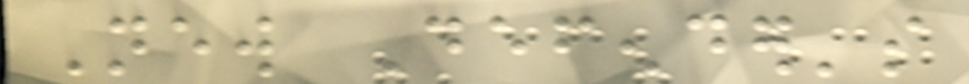New Defender's
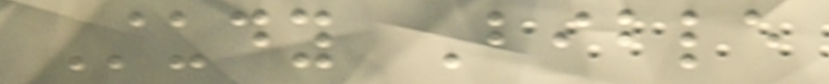Study Bible
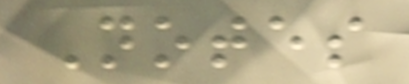Notes
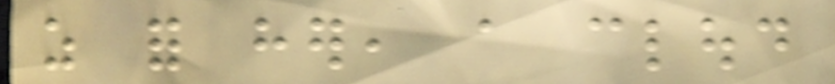as for her, a cloud
